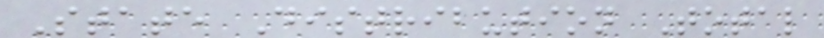State Distribution Total
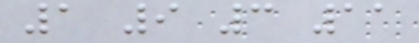1 9 3 11
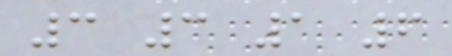3 3 1 6
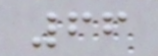66
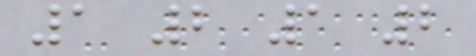1 2 1 2
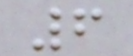6
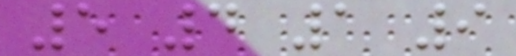5 4 1 9
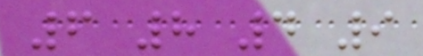6 8 4 9
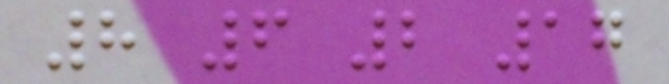8 6 2 17
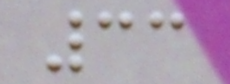33
